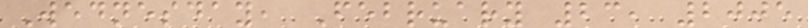Wednesday, February 23, 2005
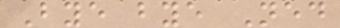Bye bye Ned
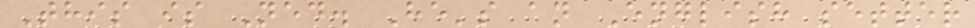This is Ned. He's an English setter
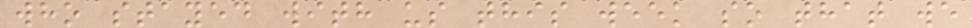who stayed with us this week so that we
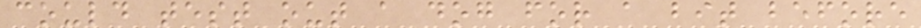could test out a dog for a bit before
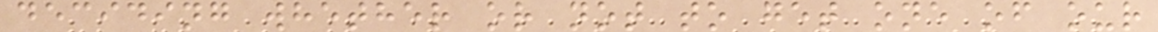deciding whether or not to get one of our
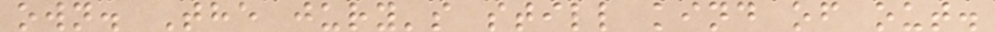own. The jury's still kind of out.
